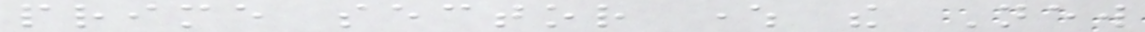prime sector where the New
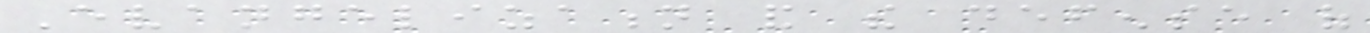Evangelization and the defense of
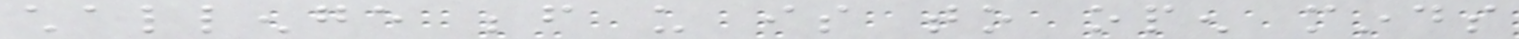challenge before us is to open minds
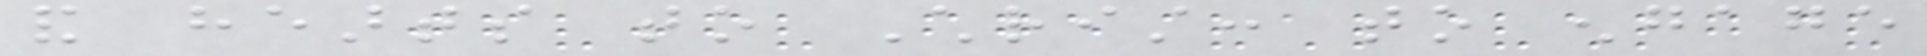and hearts to Christ: to engage
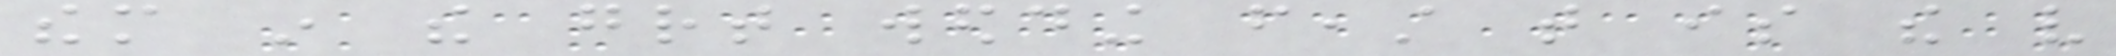them in the great wedding feast that is the very
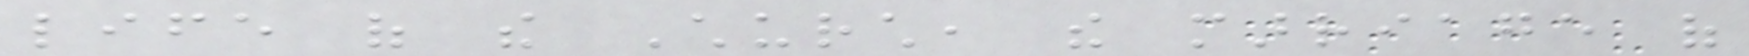life of the Church, the marriage of
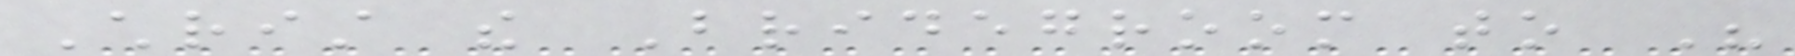Christ the Bridegroom to His
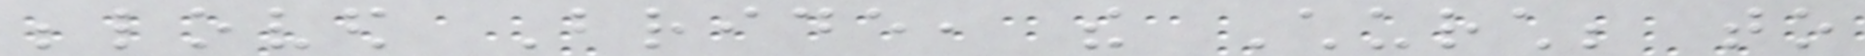beloved Bride, the Church; to
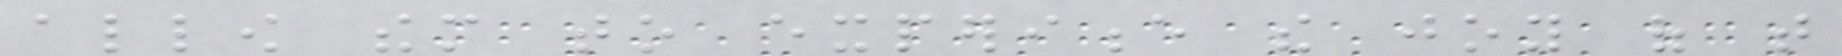allow them to experience the joy of that
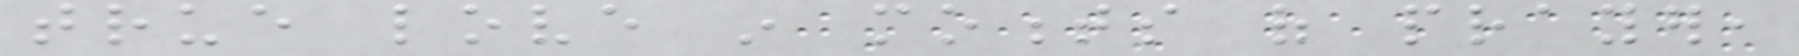true love in moments of prayer,
